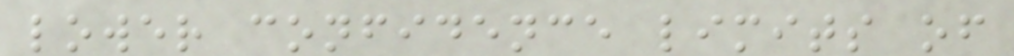lower confidence limits of
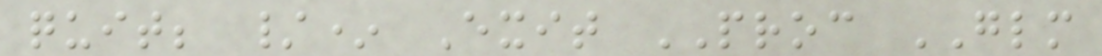quit; /* Exit PROC GLM
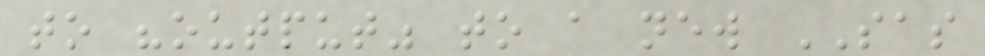to "output" to a new SAS
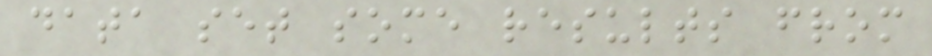data set some results from
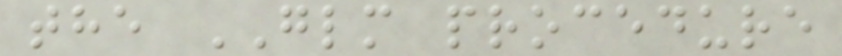the GLM procedure
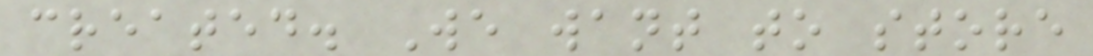created. We want to store
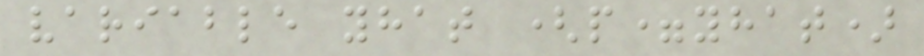variable yhat (p=yhat)
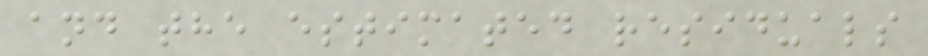and the estimated residuals
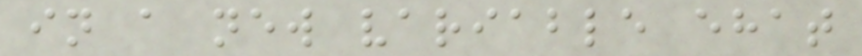in a new variable ehat
